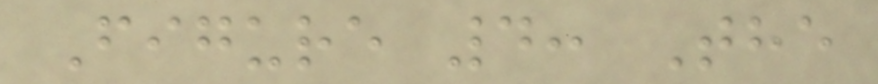Figure 4: The
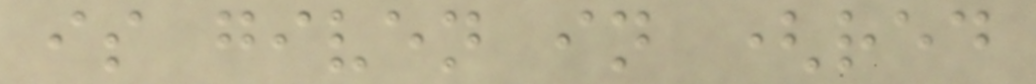is given in (red
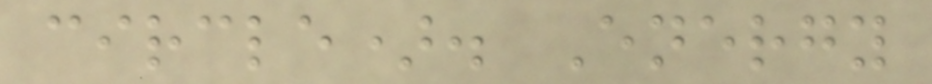circle). Energy
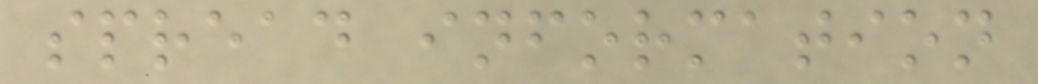spread information
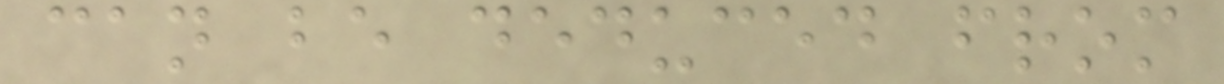can be deduced from
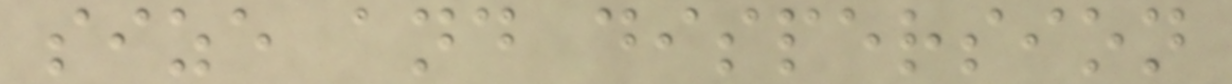size and dispersion
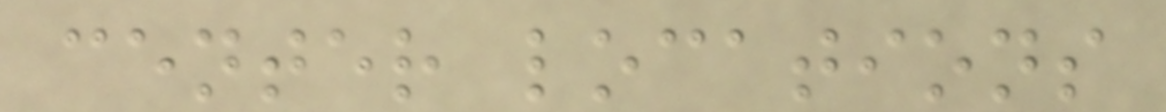center locations
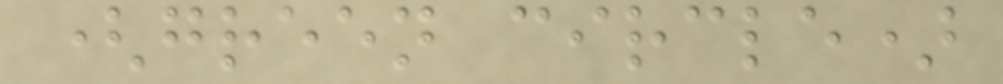(green circle)
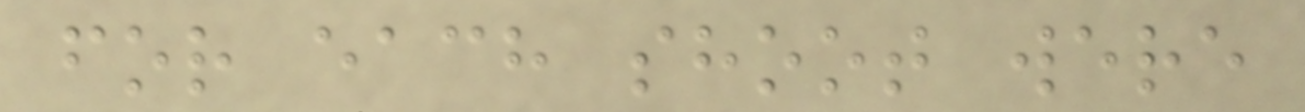for each shoot were
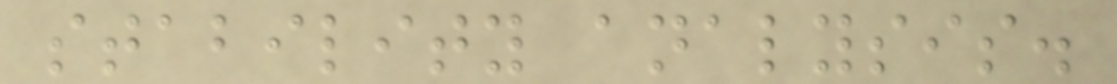stability analysis.
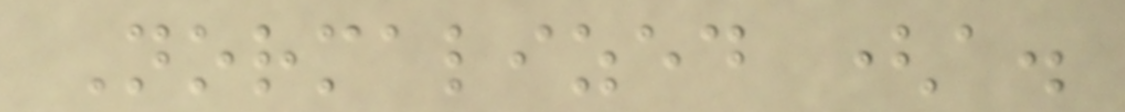Normalized (a.
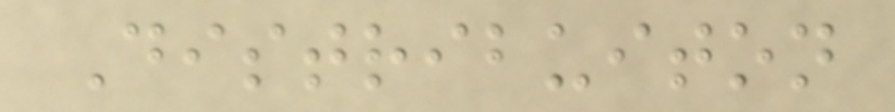Distribuiton
